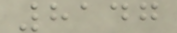8147
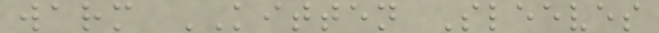warm KITTEN Sleeves
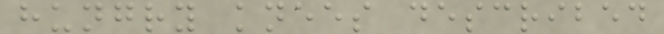hungry knees described
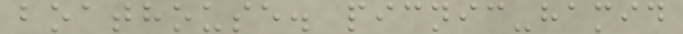boathouse. picnic-hamid
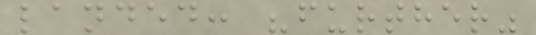landed: "further"
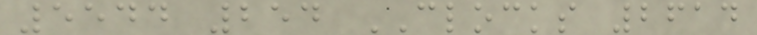5544 254 CLOCKS 2614
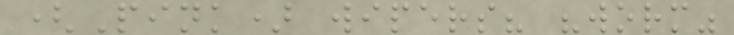(Pink) wipers? "worm"
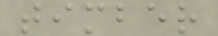timber
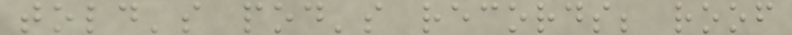told's pod's records; roof
